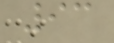93
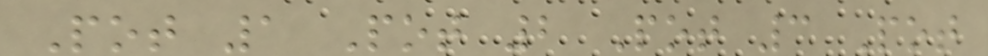Pot 1 Pot 2 Pot 3 Pot
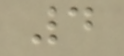4
